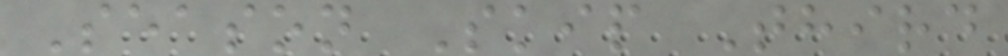Season Skip Third
